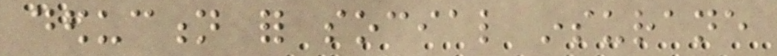deduction for social insurane
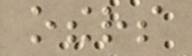others
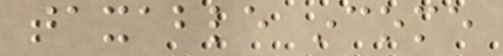taxable income
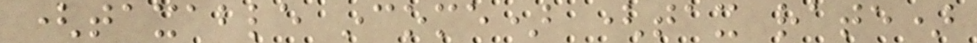(taxable income) (tax rate)
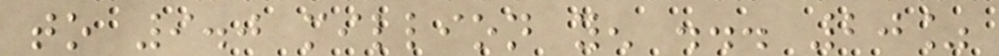to 9.0 million yen ... 20%
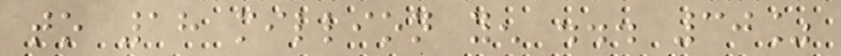to 18 million yen ... 30%
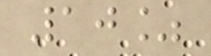10%
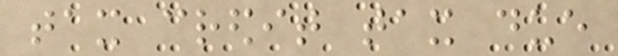tax credit tax due
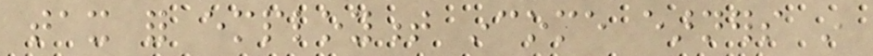tax for employment income earners in
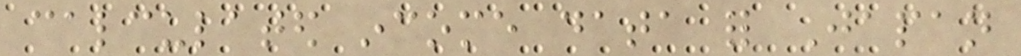calculated income data for Japan
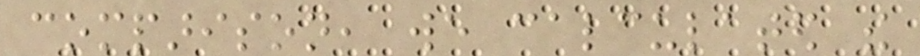comparison, we calculated the
